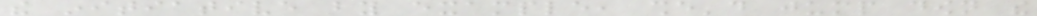the initiative by example, she'd jump down the
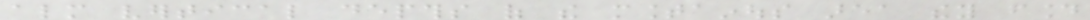almost vertical depths of the mountainous area they found
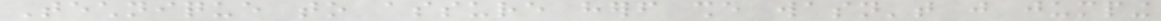Technique to assure herself she wasn't just jumping
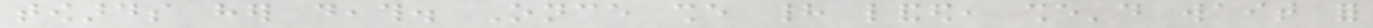towards her death. Once she had landed, she'd wait for
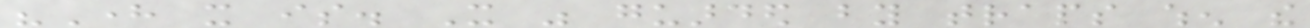"Here it is. It was guarded by traps when the
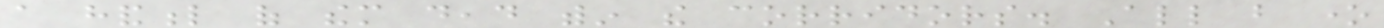a handful of them dead within the corridors. All but one
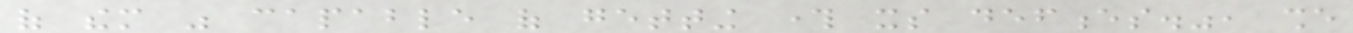of them was capable of getting through its defences.", she
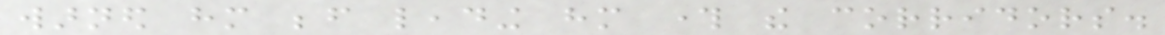warned him before leading him through the corridors.
